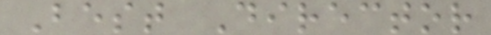Best Director
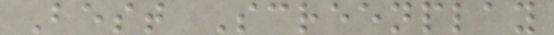Best Screenplay
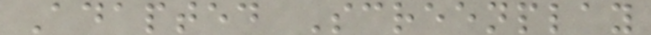Adapted Screenplay
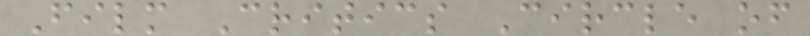Film Critics Circle of
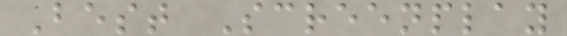Best Screenplay
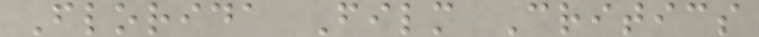Florida Film Critics
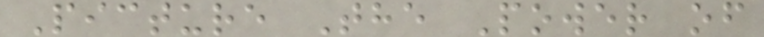Picture The Power of
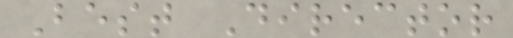Best Director
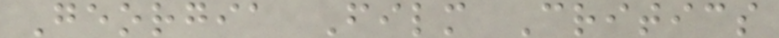Georgia Film Critics
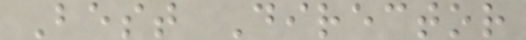Best Director
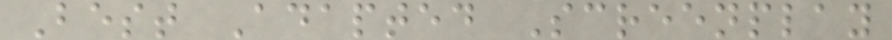Best Adapted Screenplay
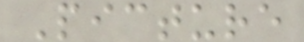Picture
